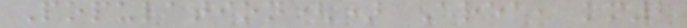Population() Area, km2
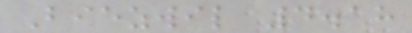Biezwil 4.18
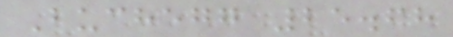Buchegg 25.68
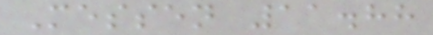Messen 11.88
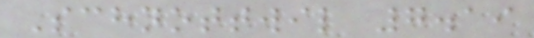Schnottwil 7.19
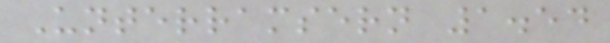Unterramsern 1.54
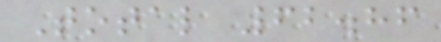Total 62.86
